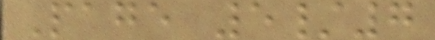Page 5/7
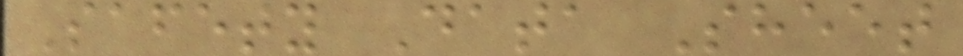Safety Data Sheet
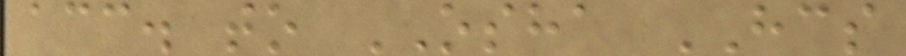acc. to OSHA HCS
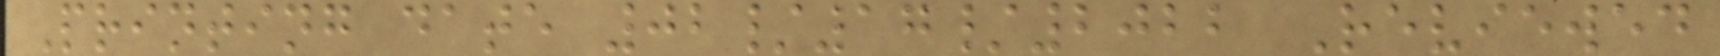Printing date 02/17/2022 Reviewed
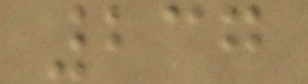237
